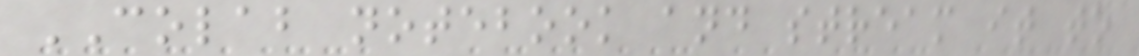COLAB notebook and stream it to
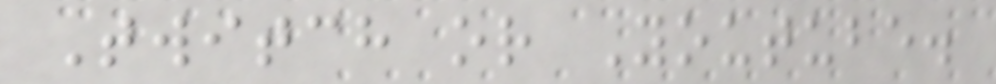Twitch or Youtube.
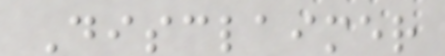Disclaimer
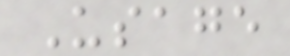Usage
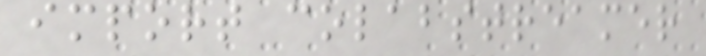import colabstreamer
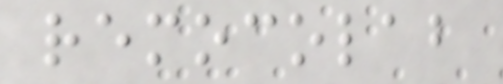remocolab
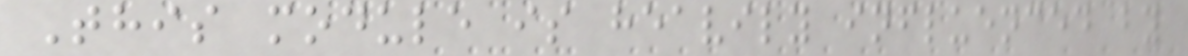This module is heavily influenced by
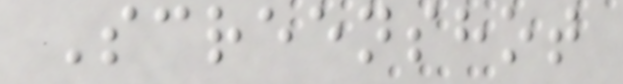Screenshot
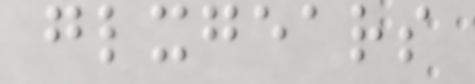glxgears
